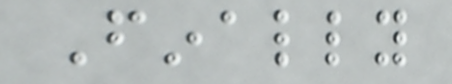Finally
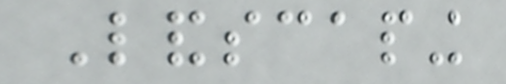Landscaping
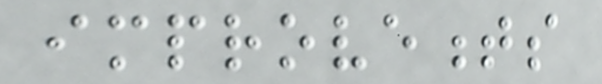improvements
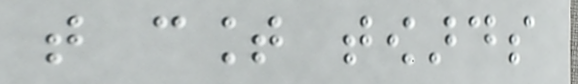that count towards
